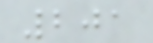201
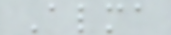Alma
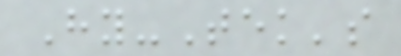Hy-Tek's
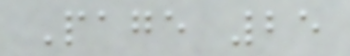Page 25
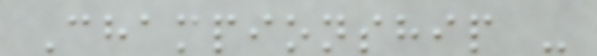Championship -
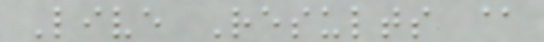Live Results @
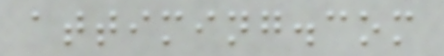attiming.com
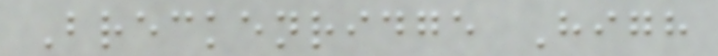Breckenridge High
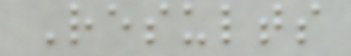Results
